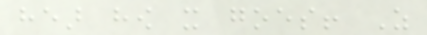hear how it goes! As
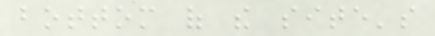bottom of the site's
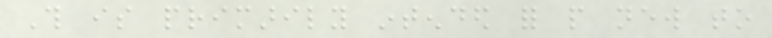This is primarily intended for people new to
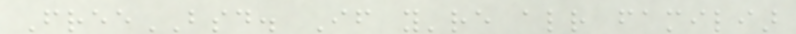FreeBSD. If you're already familiar
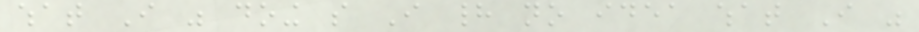what I was doing so I had no idea what I was
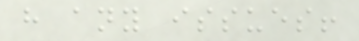have any issues!
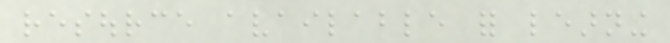resource available for learning
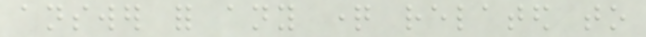answer for any question related to
